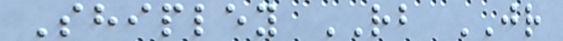Shipley RB JR
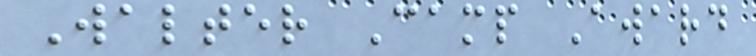Walter Camp Award
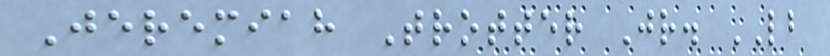Jeremiah Trotter Jr. LB
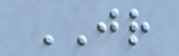JR
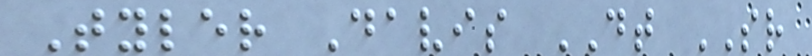Tyler Davis DT SR
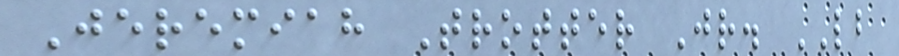Jeremiah Trotter Jr. LB
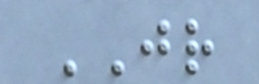JR
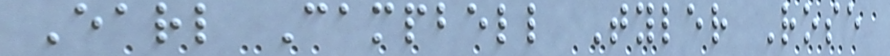Earl Campbell Tyler Rose
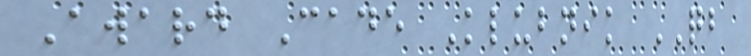Award Cade Klubnik QB
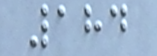184
